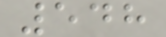548
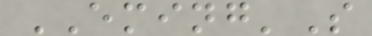EMING'S
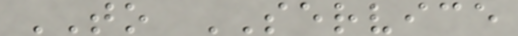TO SERVICE
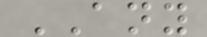ANY
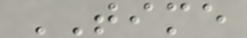TIME
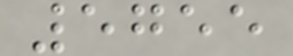5755
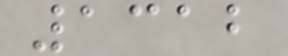1312
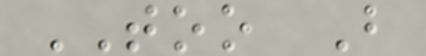TOO B
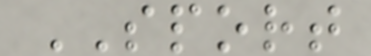SPORT
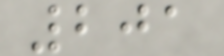201
